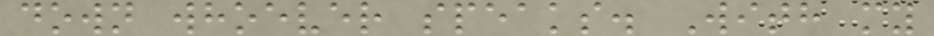down whoever speaks. With my
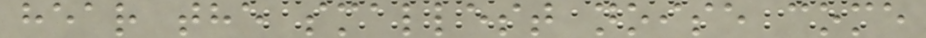hear the smallest noise come
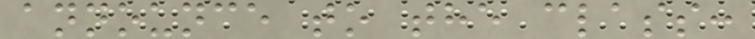announce to the class:
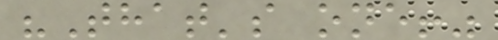"That's one!"
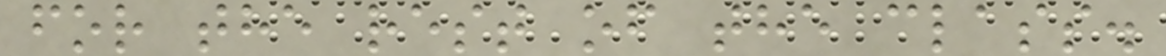for the rest of the class.
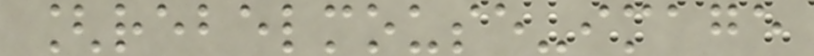[rebelmouse-image
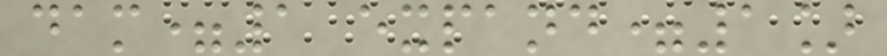dam=1 expand=1]
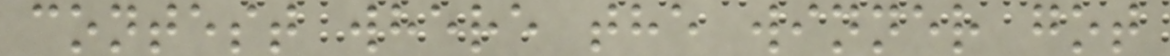contest where the winner got
